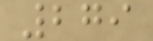279
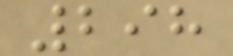298
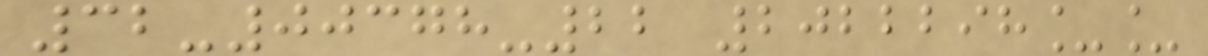32-00378-22 2022298__
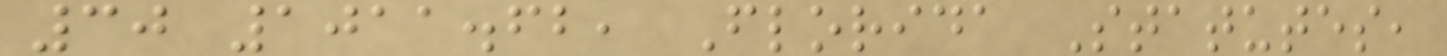30 1011.62, Florida Statutes,
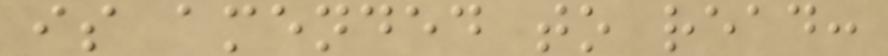is amended to read:
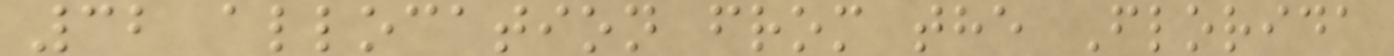32 allocation from the Florida
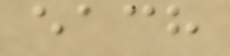each
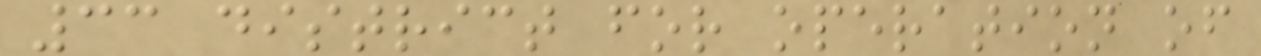33 district for operation of
